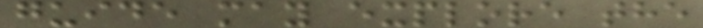guide may explore the
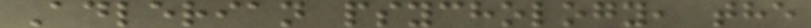Adlerian psychology, the
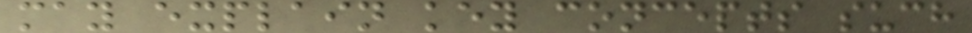may explain key concepts such
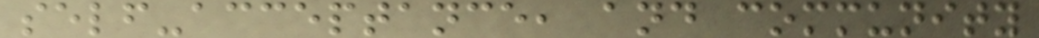self-acceptance, and community
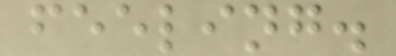feeling.
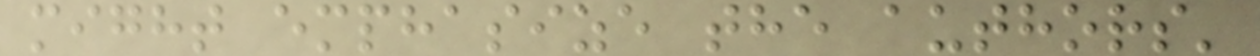might emphasize the authors'
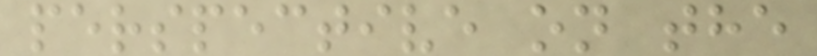perspective on the
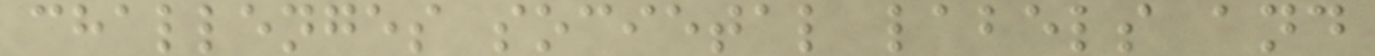challenges societal labels and
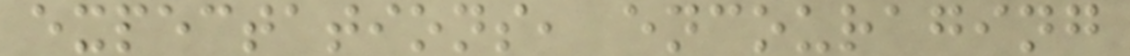expectations, encouraging
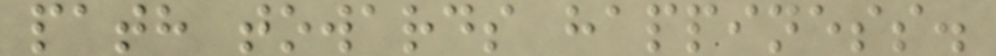path towards happiness.
